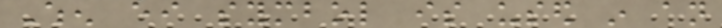When either symbol is used in an
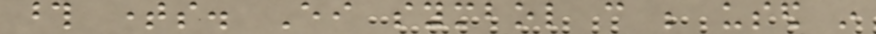those times. Either symbol can be used in
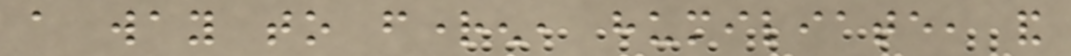a way to frighten, humiliate, and
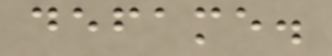defame.
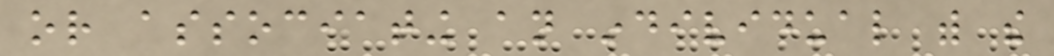or associating an individual with the
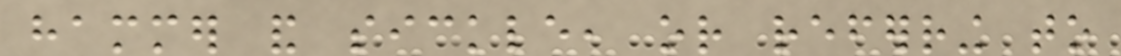hammer and sickle, or referring to
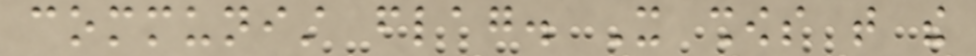communist flag. It shows that the
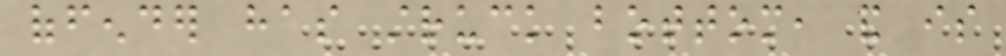offender has struck bottom, and is
